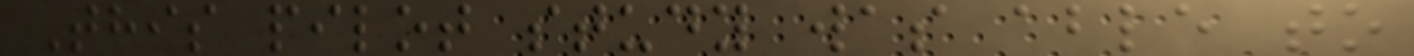This pilot study was able to
